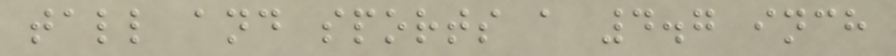tall and sports a 4.7 inch
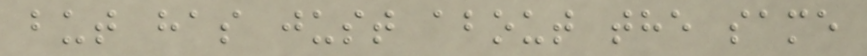but has just about the same
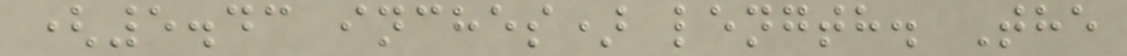(5.43 inches) length. The
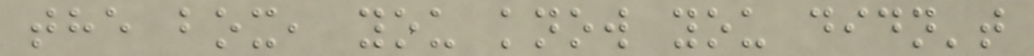the box, you know you didn't
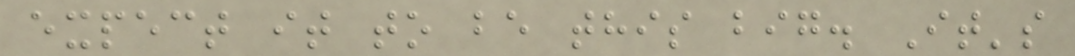expect it to be this big. It's
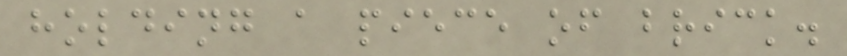holding a piece of brick.
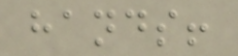hands!
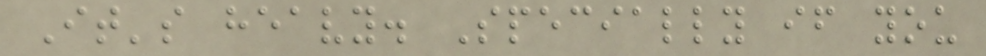It's heavy. Specially if you
